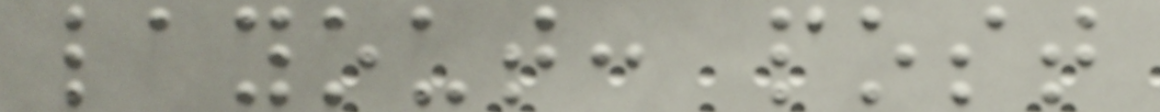layout: post
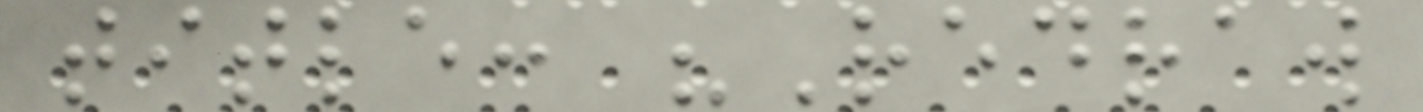title: "Redraw
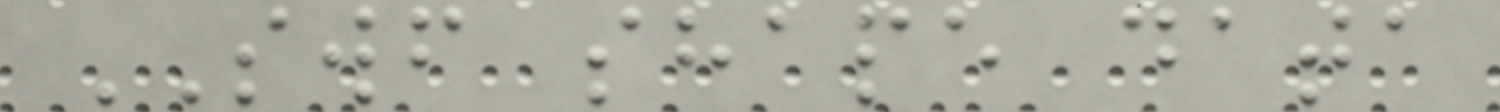SWF shape data
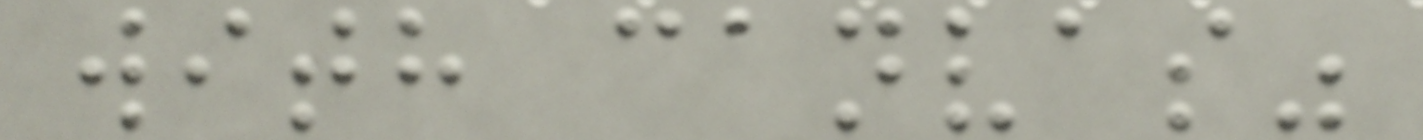with canvas"
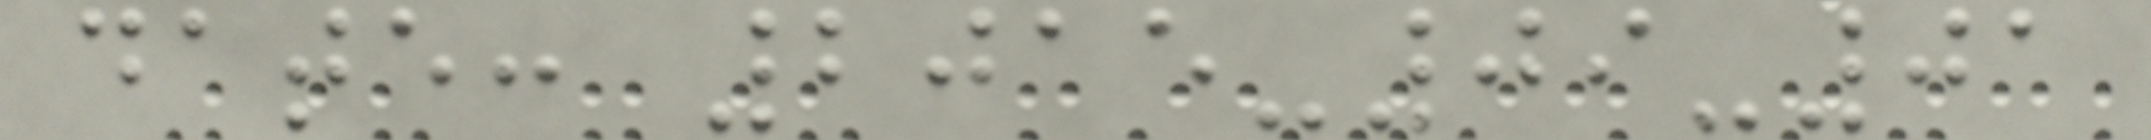date: 2015-09-01
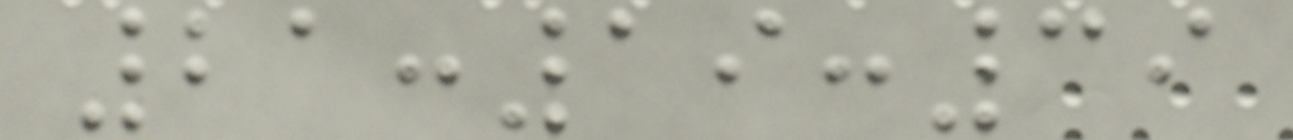21:19:39
